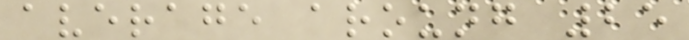average aroung 25
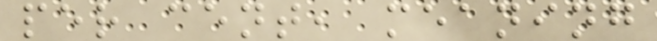per cent, meaning
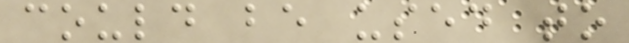could be used to
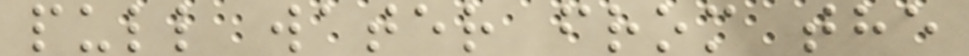pull water from the
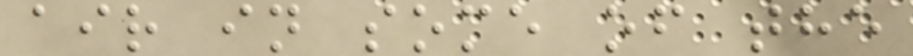air in some of the
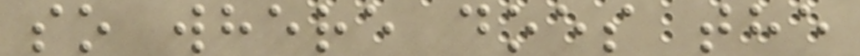so where does the
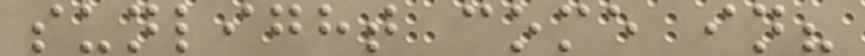sunlight come in?
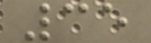35
